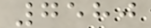7580
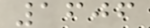1606
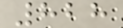828
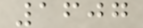1607
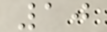10
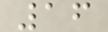16
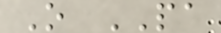O PA
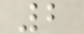2
